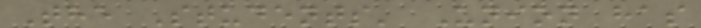The Students' Union has
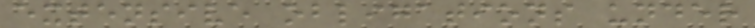extensive obligations under
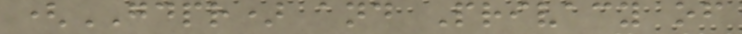(GDPR) and Privacy of
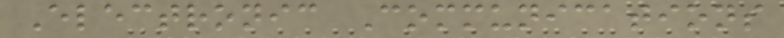Electronic Communications
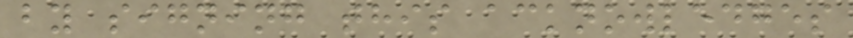by signing this acknowledges
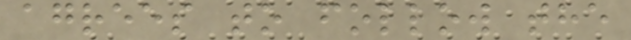agrees to follow the
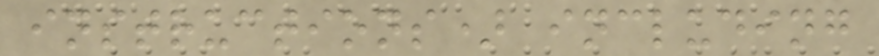instructions) including
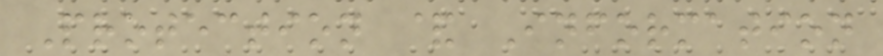Protection & Information
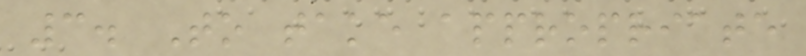3. To take appropriate
